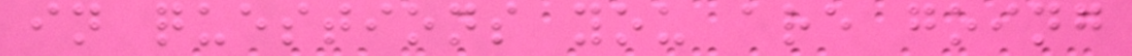in questions you are going
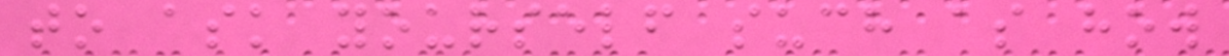to ask yourself such as how
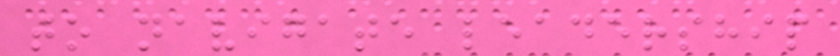to navigate leadership
